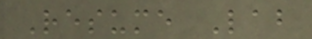Resume Lab
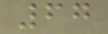67
